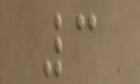3
